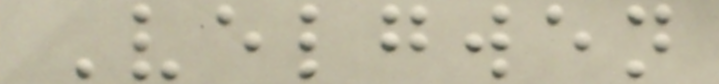Velgwen
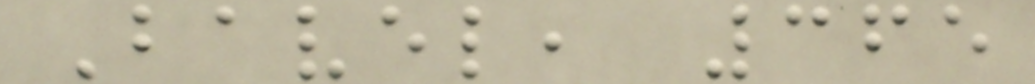Bavel, 365
